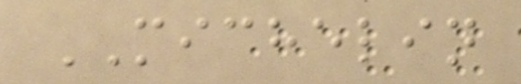MICHELIN
